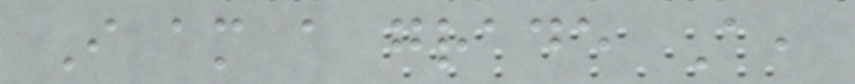I am a grade A,
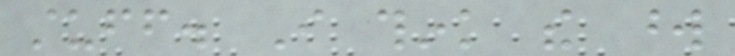stuff. I think the word
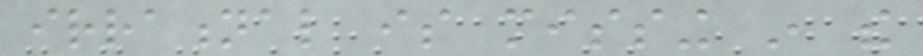irrational is missing in the
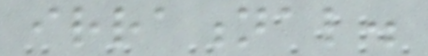irrational.
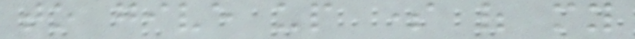to give up some of my
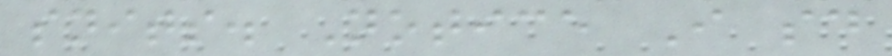snits. Notice I said
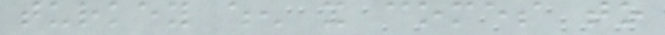turkey when it comes to
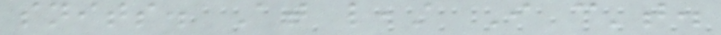snits. At least I can't.
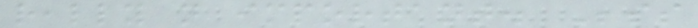really not important. Besides
